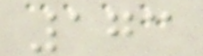173
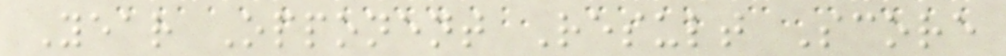Year Opponent Result Score
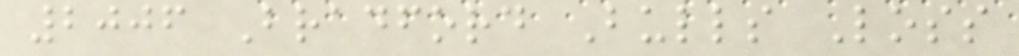2006 Bradford Bulls Loss
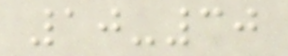10-30
